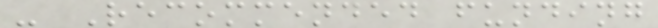- Recommended funding
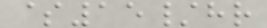$15/hr
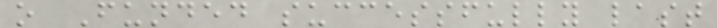o Funded successfully last
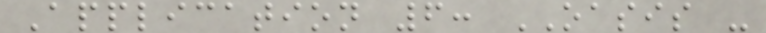Application 6: OASIS -
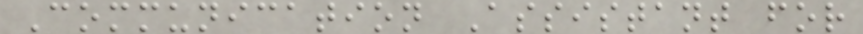Communication Assistant for
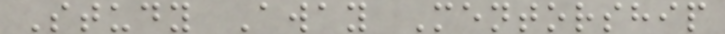Study Away Mentorship
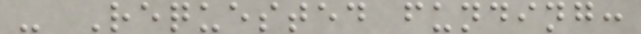- Requested funding:
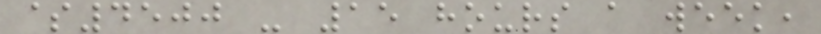$4500 - 15 hours a week,
